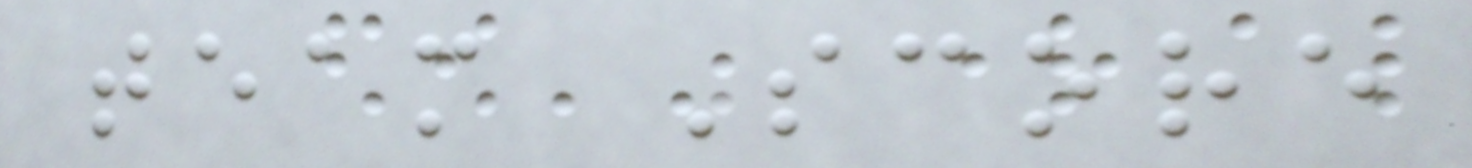team Score
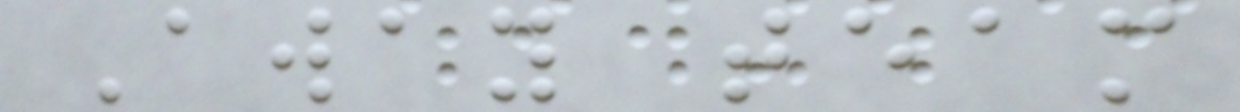Away team
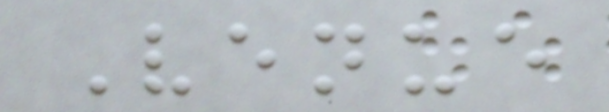Venue
